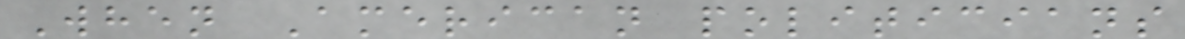When American politicians
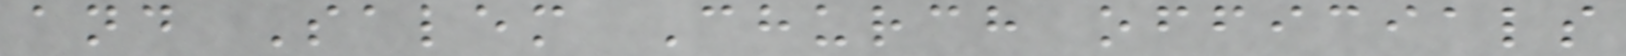and Salem Church officials
